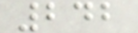242
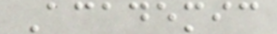Academic
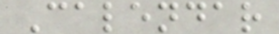Calendar
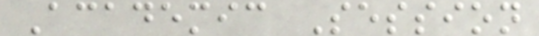Academic Session
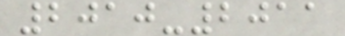2010-2011
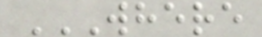WHERE
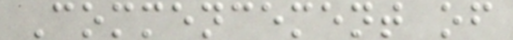Commencement of
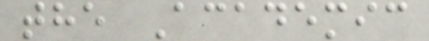the Academic
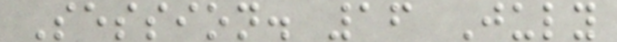Session. 16 July
